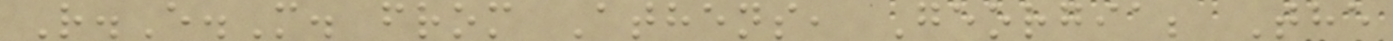R.E.M. from Athens, Georgia; The
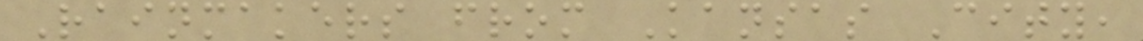Rainmakers from Kansas City,
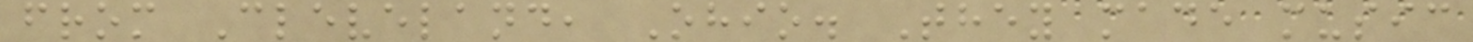from Cleveland, Ohio. They made music
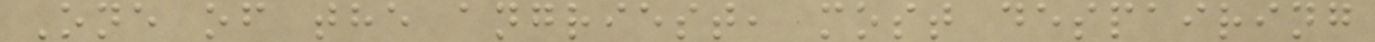One of the angriest, most despairing
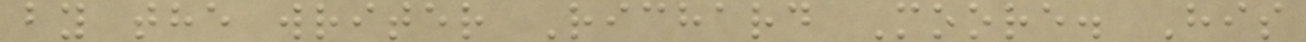by the writer Richard Moore. His
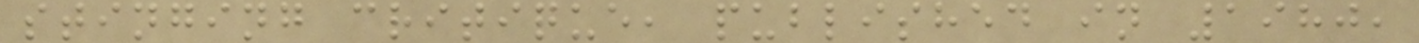stinging critique, published in 1980,
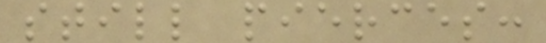still pierces:
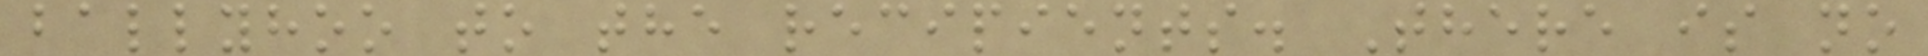ballyhoo to the recipients. There is no
